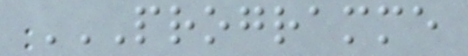PROGRAMME
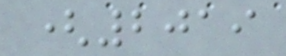(2019
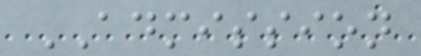ADMISSION
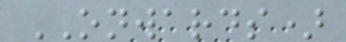ONWARDS)
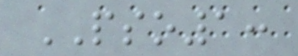PSO1:
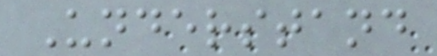Understand
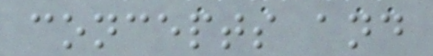concepts and
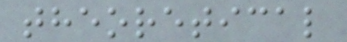theoretical
